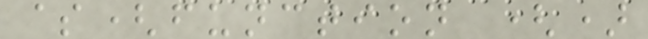$(function ()
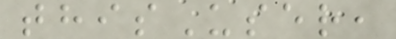thisUser,
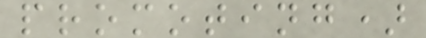promoting)
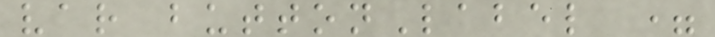var buttonLabel =
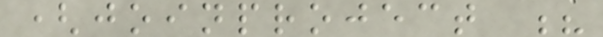(joinproject ?
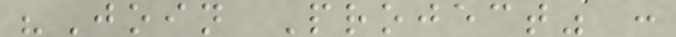"Join Project" :
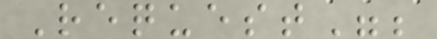Request";
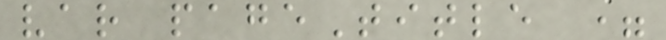var pageTitle =
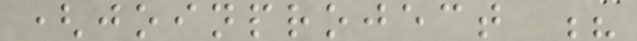(joinproject ?
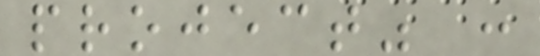project" :
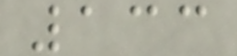133
